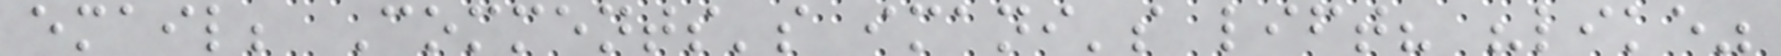email; Comments's imani's lift? "like"
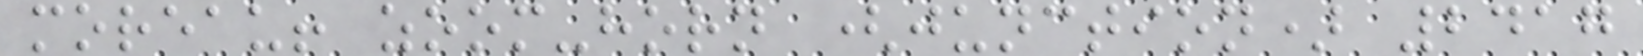moreau! zoom-horn (junction) 2417
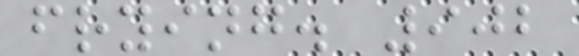frying. 902
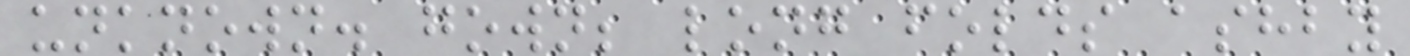unknown. gown; long folds ashby
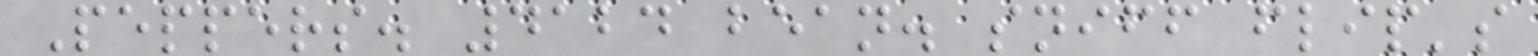Peppers. 4124 bean. sniff flip's
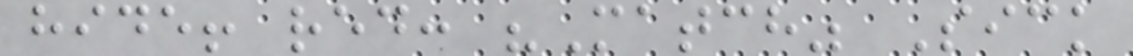hide! red: "Match" Sick
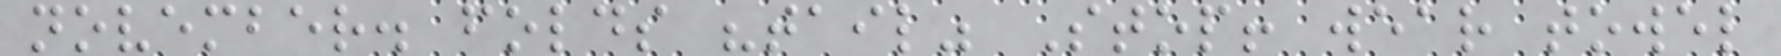november. folds "tail" Stop! wear towel
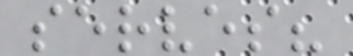serves?
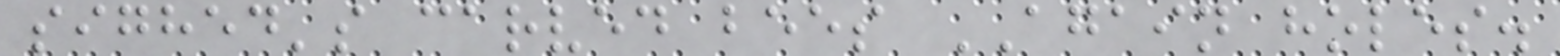sighed's carved bees AGAIN holes.
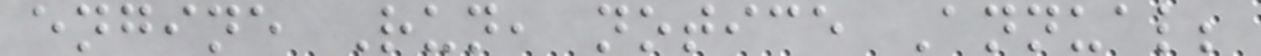engine Run, notice Annual;
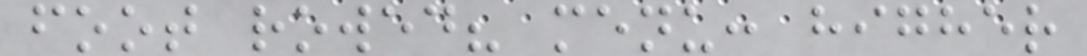foot rowed? menu: higher
